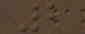2
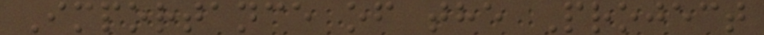Importance of the Project
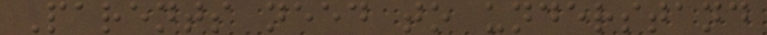Parents need to understand
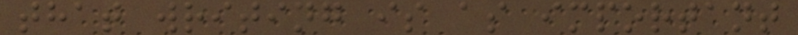that writing is as important
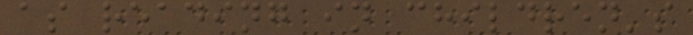as reading in children's
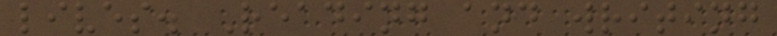lives. Reading and writing
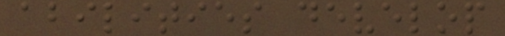abilities develop
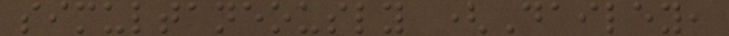simultaneously (Dailey,
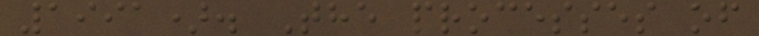1991). The processes of
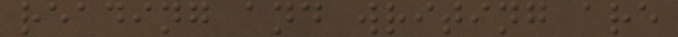reading and writing are
